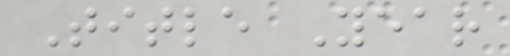Title Year
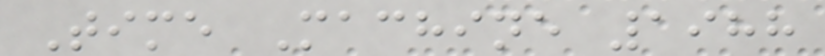Time Machine 1988
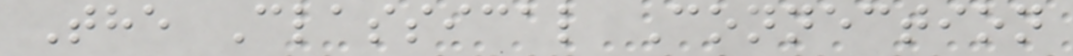The Classical Connection
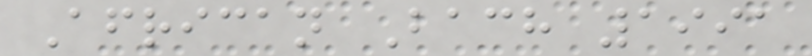African Bach 1991
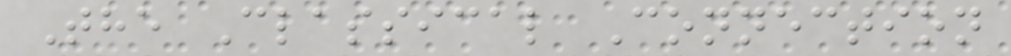The Classical Connection
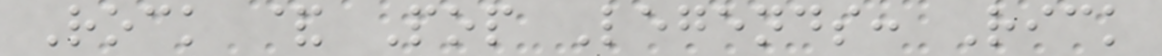Rock & Pop Legends: Rick
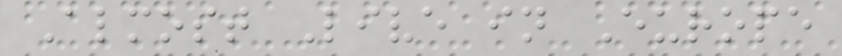Almost Live in Europe
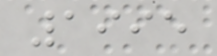1995
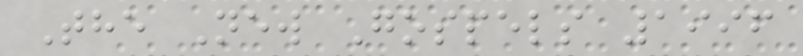The New Gospels 1996
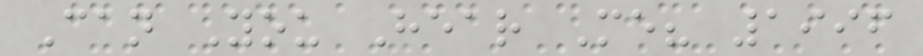Can You Hear Me? 1996
